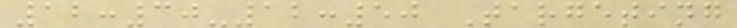12:30-12:50 Targeting
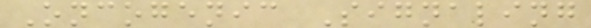Oncogenic Signaling
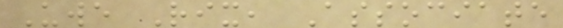Uwe Rix, Associate
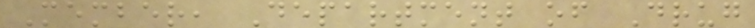Member, Department of Drug
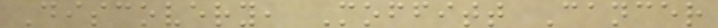Discovery, Moffitt Cancer
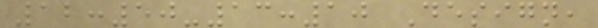12:50-13:10 Design,
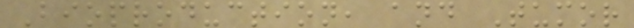Bioproduction, and Tumor
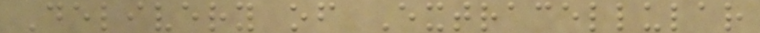Delivery of Extracellular
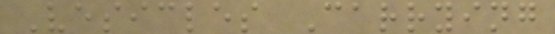Vesicles Carrying
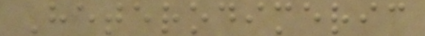Heterodimeric
